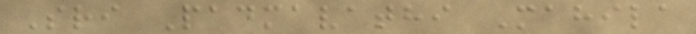Sri Padmavathi Mahila
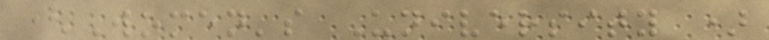(Women's University )
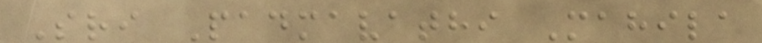Sri Padmavathi Mahila
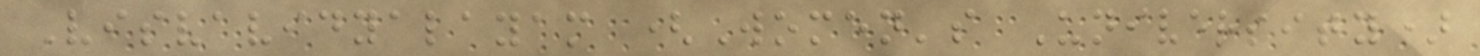Visvavidyalayam (Women's University)
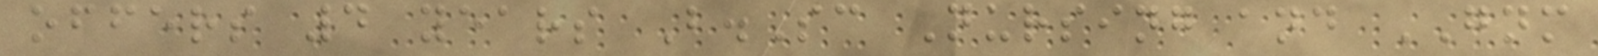offers 4 years B.Sc Nursing and GNM
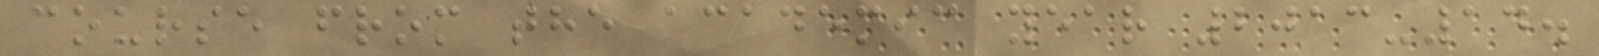course from the academic year 2013-14.
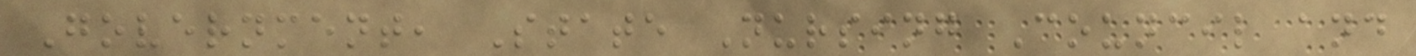Government, State Nursing Council and
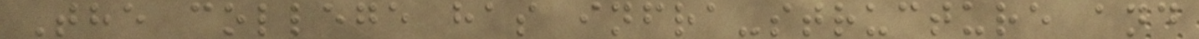The college has infra-structure and
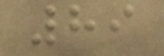89
